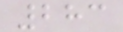283
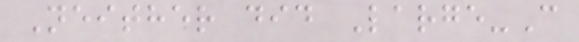Neither did Large-C
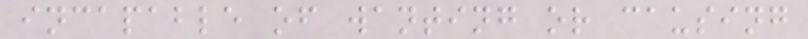incapable of wanting or causing
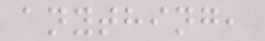anything,
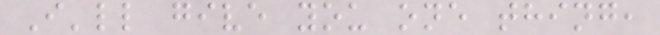I'll give you one thing,
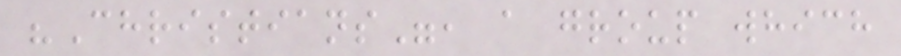"Christians", a group which
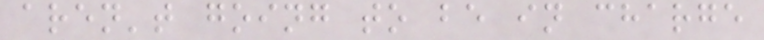aren't going to be in charge
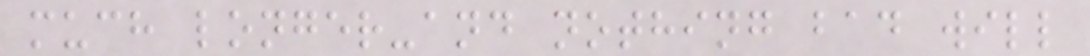much longer-and nothing bad will
